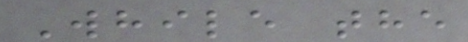While the
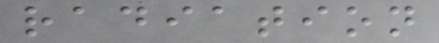radiation
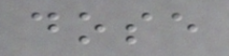dose
